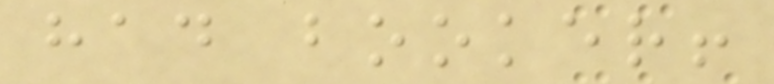had booker!
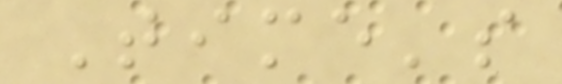Time's
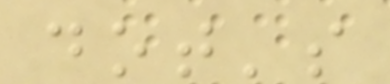dot's
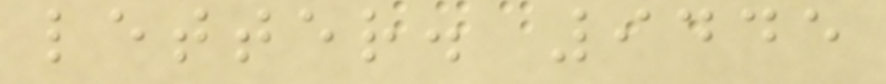letter. 9445
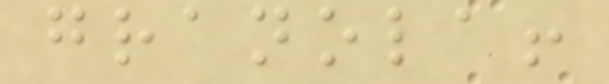granola!
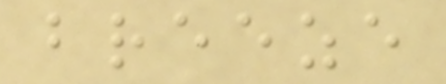breeze
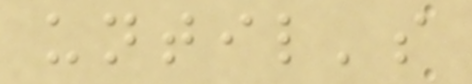until's
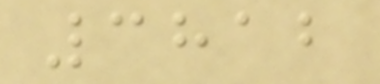3812
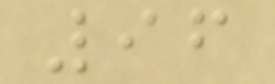96
